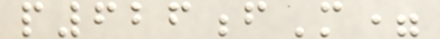p626fM=
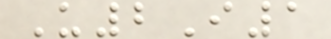U2I1
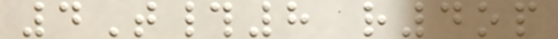4T#8 r4op
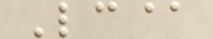Lc@
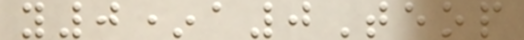y0*a0Teop
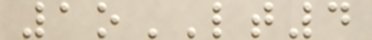1oLT4
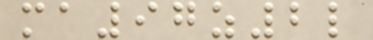ma97z2l
